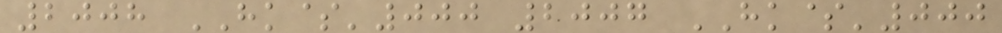2008 HK$'000 2007 HK$'000
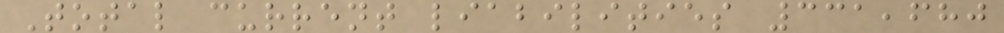Total current liabilities 331,680
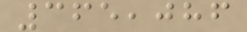365,086
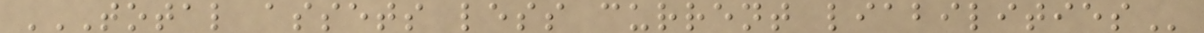TOTAL ASSETS LESS CURRENT LIABILITIES
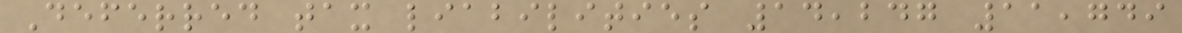Deferred tax liabilities 14,247 11,749
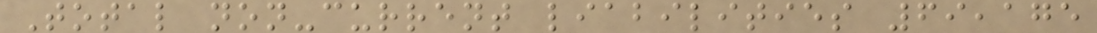Total non-current liabilities 69,175
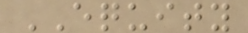EQUITY
